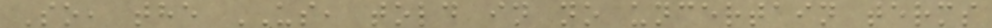So, the US, told in no uncertain terms
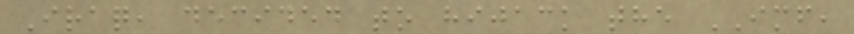Iraq, decided to hijack the IMF,
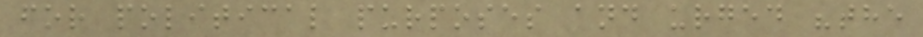for political purposes and urged "the
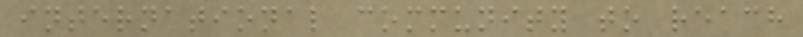international community to reach
